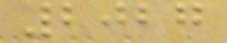2027
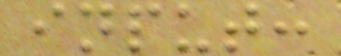input:
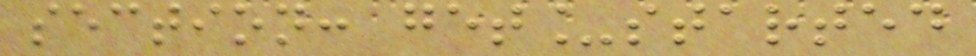section: get_started
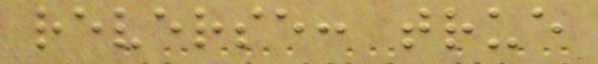reverse: true
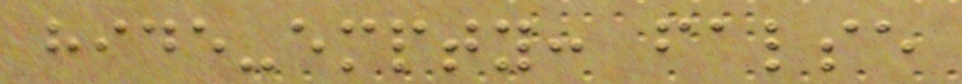hide-empty: false
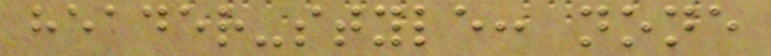header-style: none
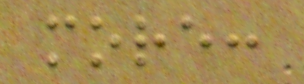more:
